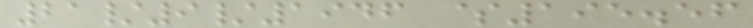21/9/1946 $195.56
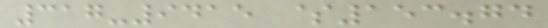317-9415 $153.74
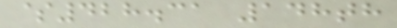$428.31 148th
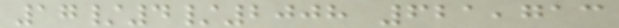17/4/2008 621,713
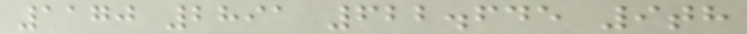1170 2891 622.645 9th
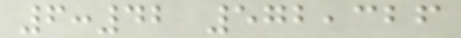6:42 572,326
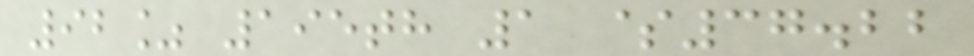92% 195th 1 $37.22
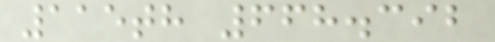115th 668.392
